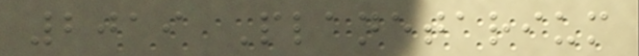2019 Planetarium
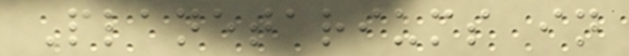Planetariums in
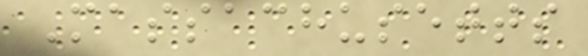Massachusetts
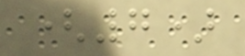(7)
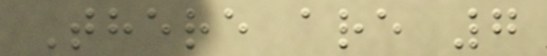There are 7
